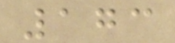173
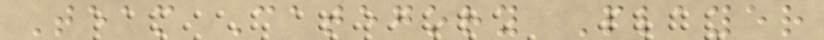Team Category Player
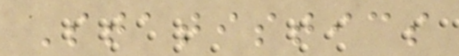Statistics
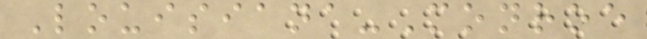Louisiana-Monroe
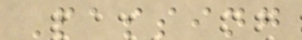Passing
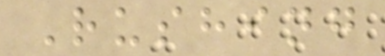Rushing
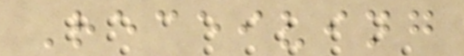Receiving
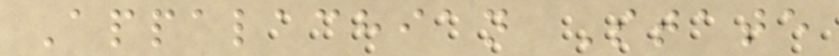Appalachian State
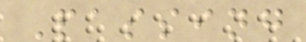Passing
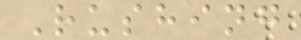Rushing
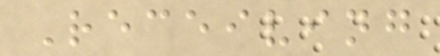Receiving
